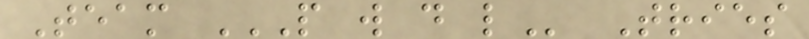Team P W D L Tries
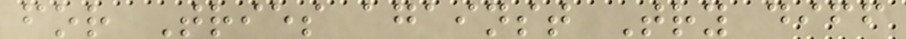for Tries against Try diff
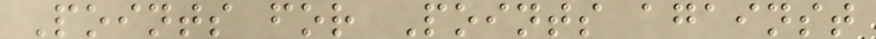Points for Points against
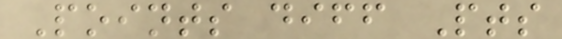Points diff Pts
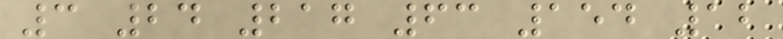3 24 217 63 154 12
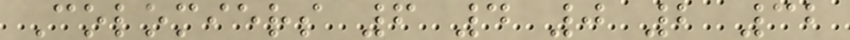Colomiers 6 4 0 2 32
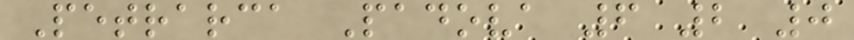Petrarca Padova 6 2 0
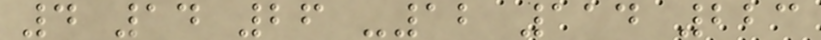4 14 26 -12 114 223
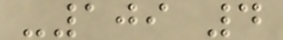-109 4
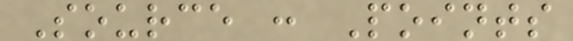Source : Points
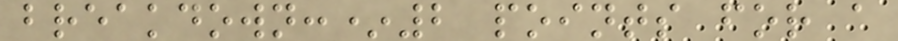breakdown:*2 points for a
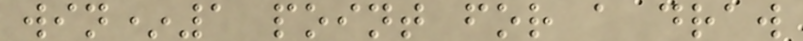win*1 point for a draw
